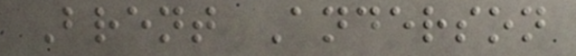Brent Anderson
